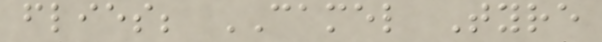flies; CAMEL Tyre
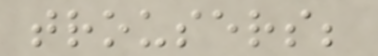trousers;
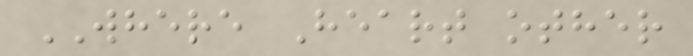WHERE Heart other
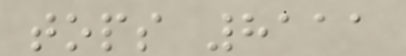tops 8111
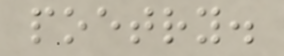poetry.
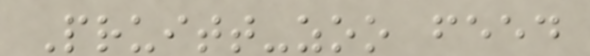Pruitt-zoo feed
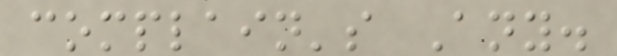complain's Any.
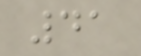41
